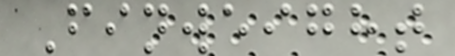Finweight
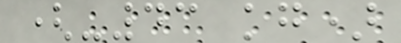(-43 kg)
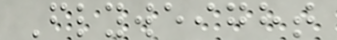Flyweight
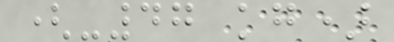(-47 kg)
